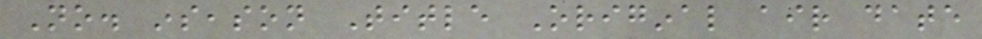No. inseason Title Original air date
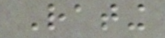Rating
